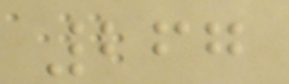267
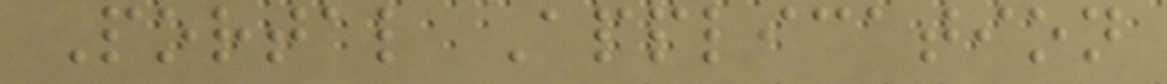Portal Application
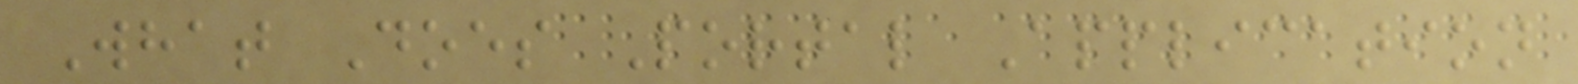What Does Portal Application
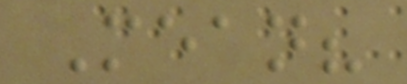Mean?
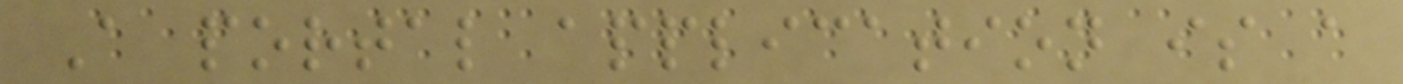A portal application is a
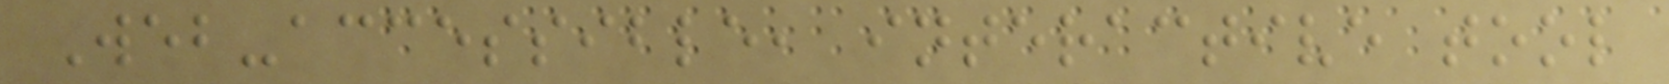Web-accessible, interactive tool
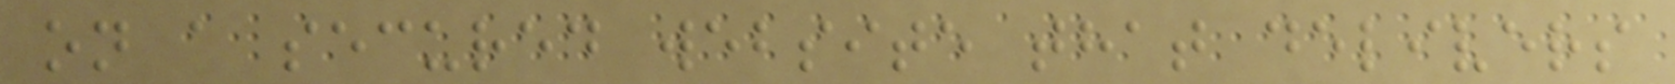on a secured website that delivers
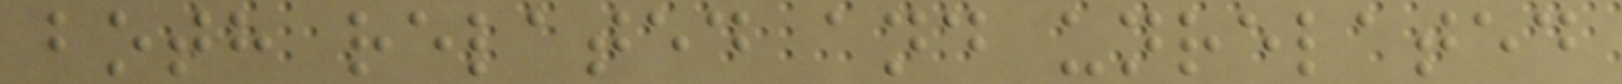both related and unrelated
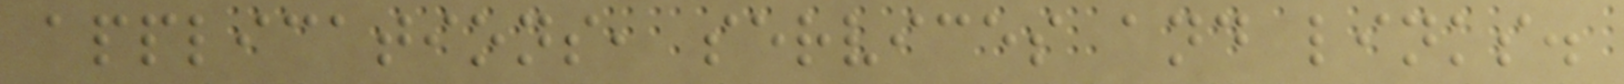applications, services and links.
